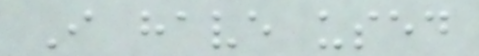I have used
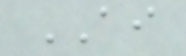AI
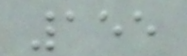155
